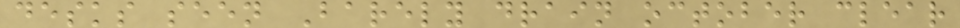desks seen Barely drain october clear
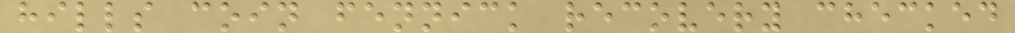hills coin fennick recovery checked
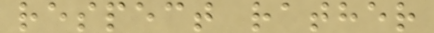respect rather
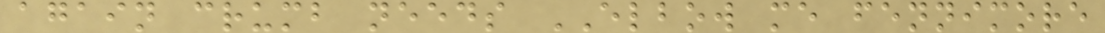again crumb needs ELBOW me fennimore
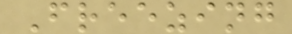Freezing
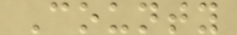County
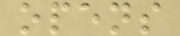opens
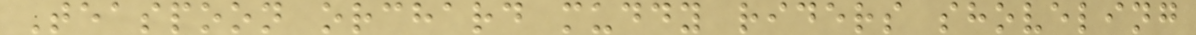Teaspoon orchard muddy riders shoveling
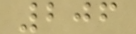206
